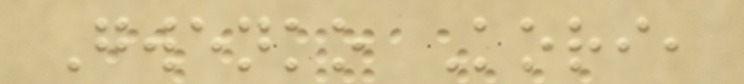Gwenko Kori,
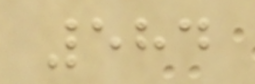584
